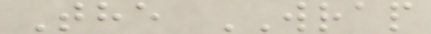The WRAP
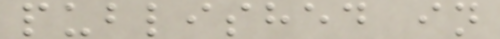published in
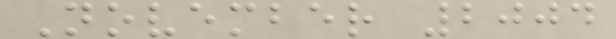November 2004
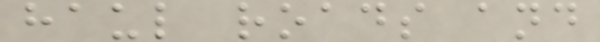haul roads and
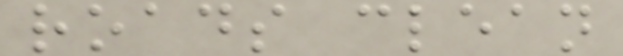roads clean
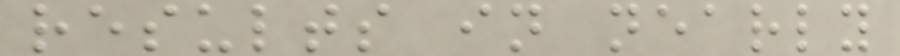results in nearly
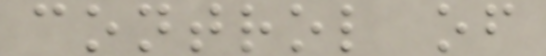control of
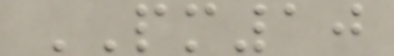PM10
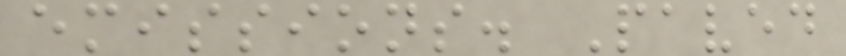emissions. Paved
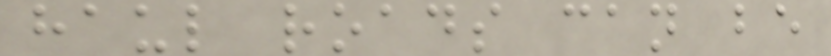haul roads can be
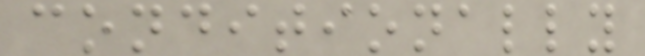conditionally
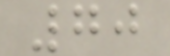70
